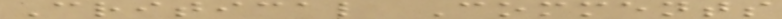Critical Comments
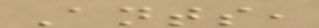Ants,
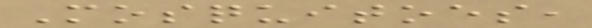Mosquitoes,
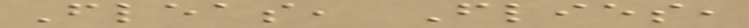Fleas, Flies,
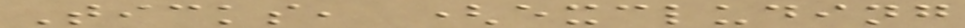Ticks, (excluding
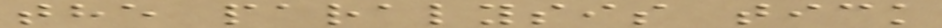the paralysis tick
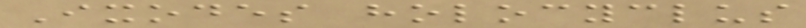Ixodes holocyclus
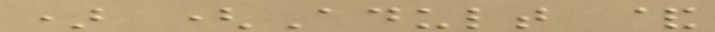) (Adult &
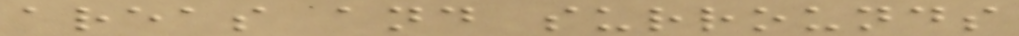areas and surrounds
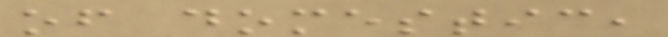of domestic,
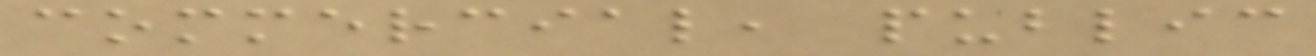commercial, public
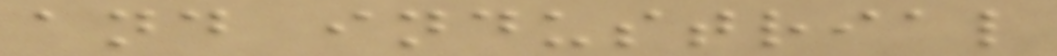and industrial
